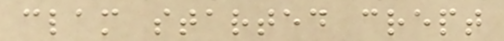clam started crept
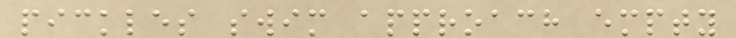pickles swim approach empty
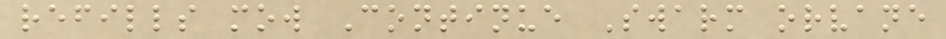refills mow Continue Swarm orvane
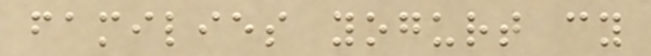families yogurt cy
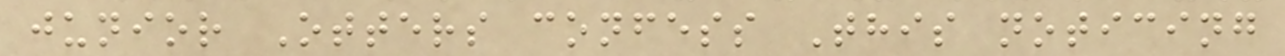junior Otters confess This noticing
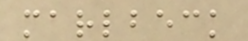marlbeck
